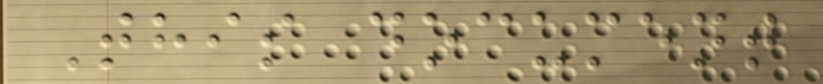This document
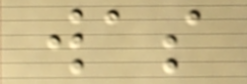was
